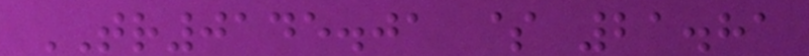TR0145.01 $ 21.81
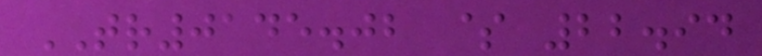TR0145.02 $ 22.94
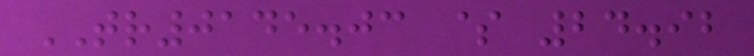TR0145.03 $ 24.92
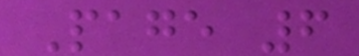Page 6
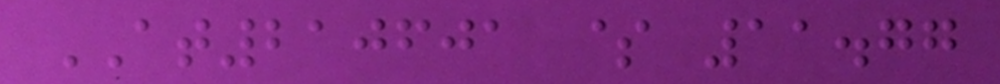AT210601 $ 11.77
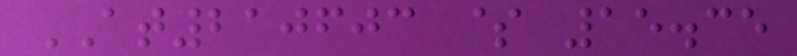AT210603 $ 15.35
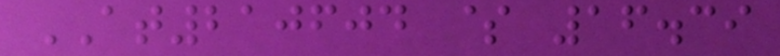AT210604 $ 16.39
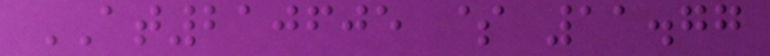AT210605 $ 11.77
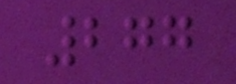277
